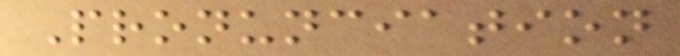Pronunciation
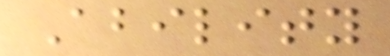Ability
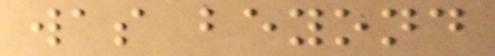was beyond
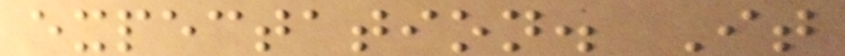expectation. It
